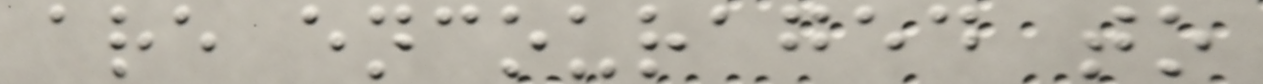are encouraged to
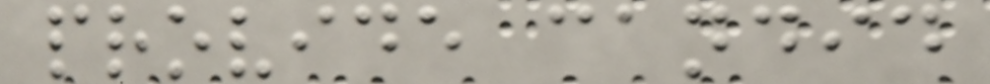provide candid
